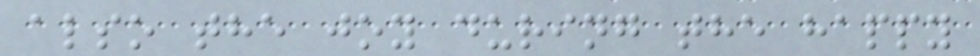also the joy during the happy
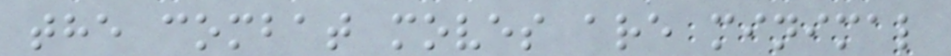the combat moves are minimal
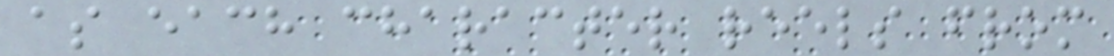as each character reels from
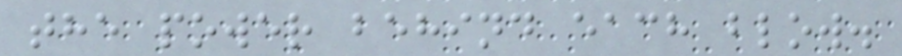the power behind each blow.
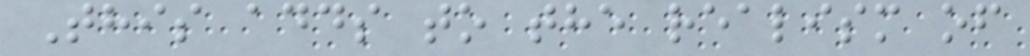This adds to the realism of
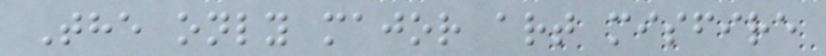The only major art misfire
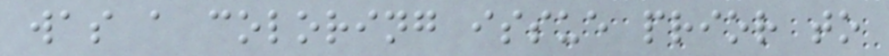was a coloring issue prior to
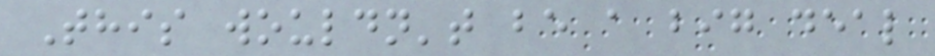This wouldn't be a big deal
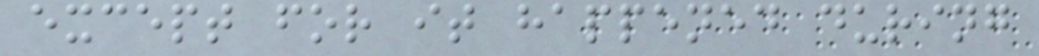except for it happened during
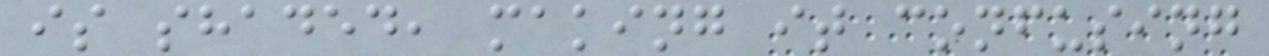is shaded, making it confusing
